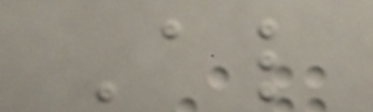Al
